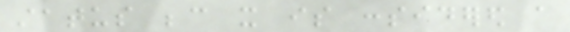status because it is considered a
